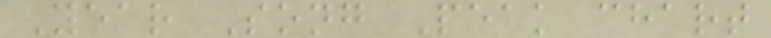Year Song Peak chart
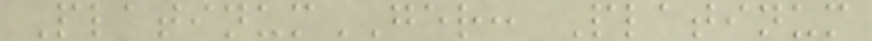PlatinumGER: Platinum
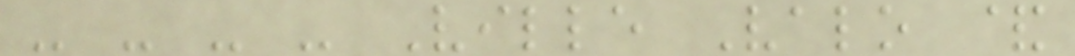- - - - Ville Valo &
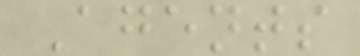Agents
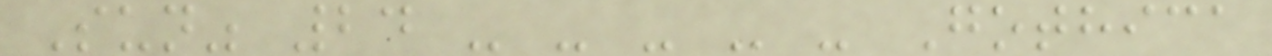Sun" 24 - - - - - Gothica
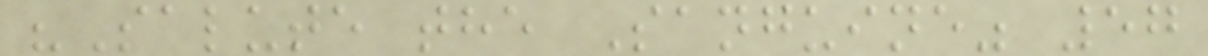"Salute the Sanguine" 57
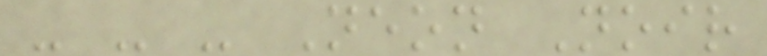- - - Neon Noir
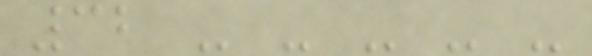32 - - - - -
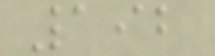192
